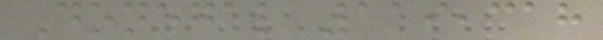Donegal 119,318
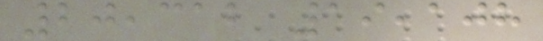20,312 19,108
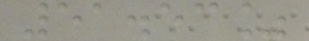51.53%
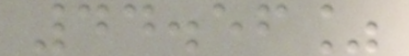44.56%
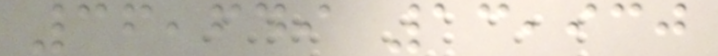36,649 13,930
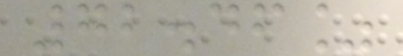72.46%
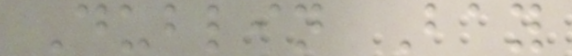Dublin Bay
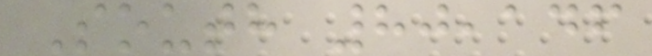South 80,146
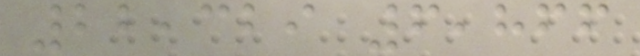22,329 6,866
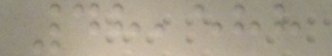48,588
